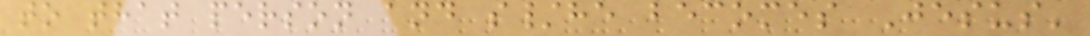to that person and s/he becomes Jesus'
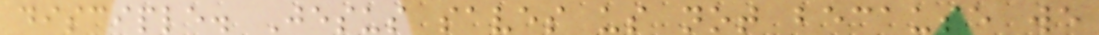disciple. Jesus saves us not because we
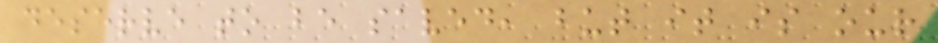deserve to be saved, but it is our
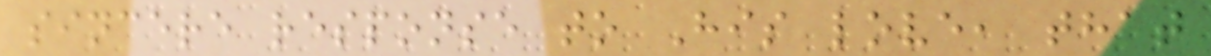sincere response to His love, that
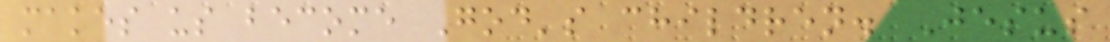makes us become God's children. Jesus
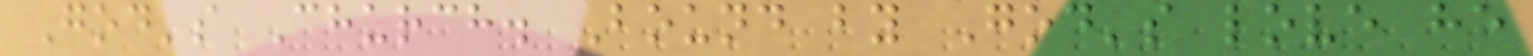God's Church. Bound by God's love he
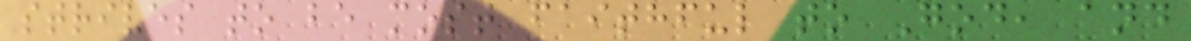strives to be most faithful to God, and
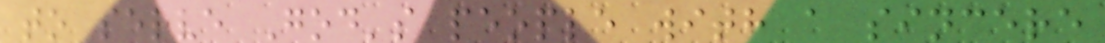to serve God's people with a sincere
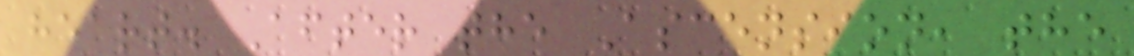heart. After the Ascension, the
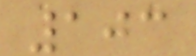103
